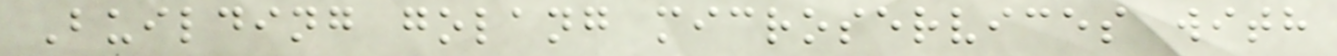Building golang microservices with
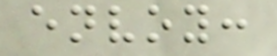envoy:
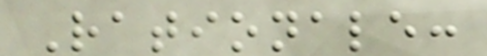Rationale:
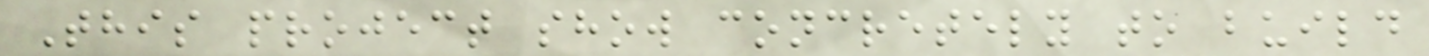This project show concretely to build
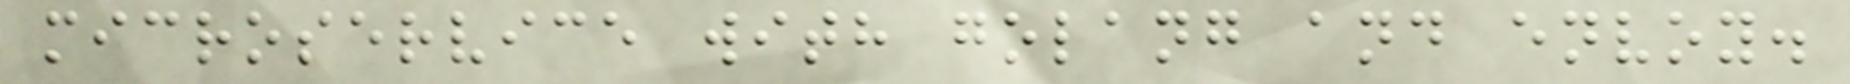microservice with golang and envoy.
